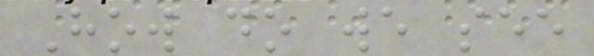How do we see
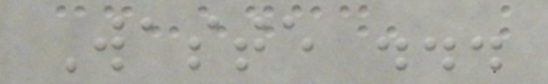Waste ...
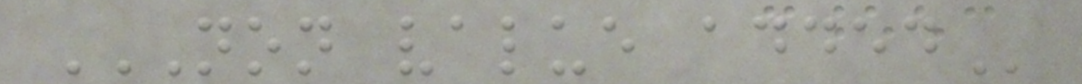NON VALUE ADDED
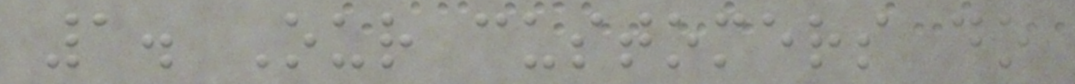1. Our customers do
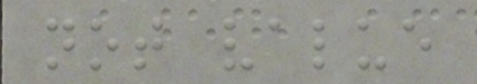not value
